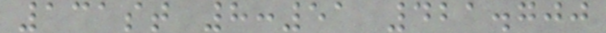131st 8:51 421.700
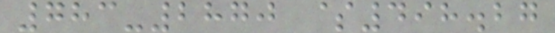783-2870 $498.27
